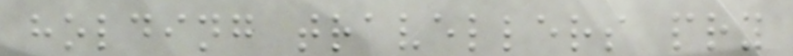holding travellers pry
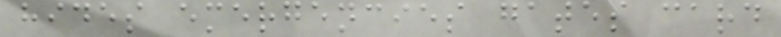hides emergencies gates card
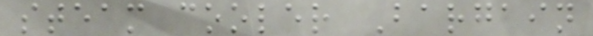steam cooler Bargain
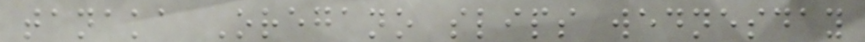tanaka Oregano slips wednesday
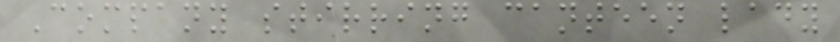Company stirring canteen lady
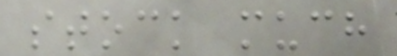stock much
